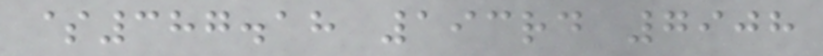$387.18 193rd 7908
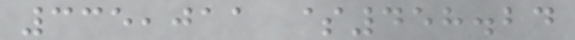335,011 $458.24
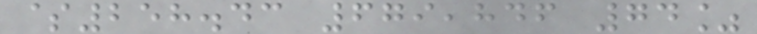$258.43 679,846 74%
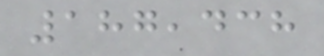187,438
